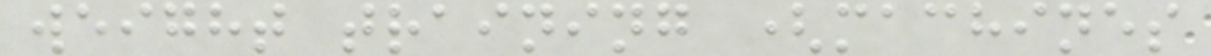weight training (machines
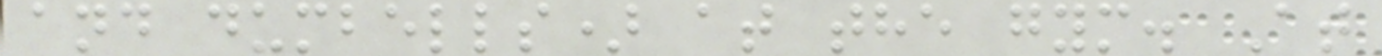and dumbells) at the gym. At
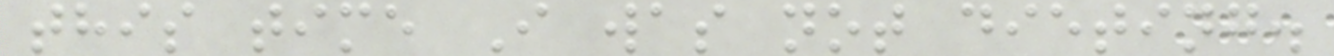this time I was not dieting.
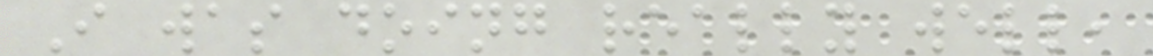I was doing really well,
